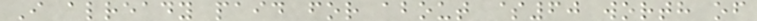I already paid for about $60 worth of
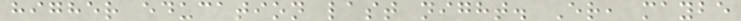higher education last night. Er, maybe
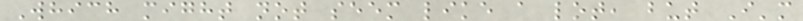Which might not seem like a lot, but I'm
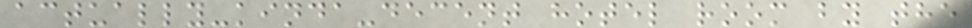actually-kinda-decent hotel room by the
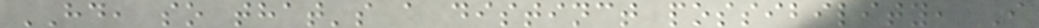HD, so that's a distinct possibility, I
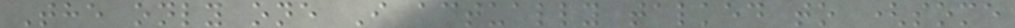The only one I actually talked to (some
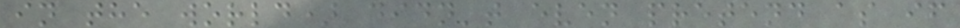in the world) didn't even pretend as if
